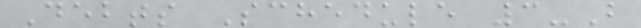Debts Schedule 3-B
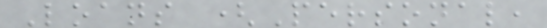Loans (Personal,
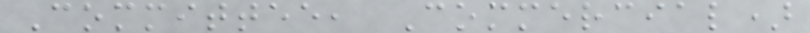Committee, Commercial)
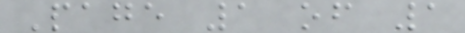Page 1 of 1
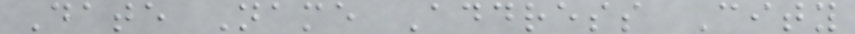Date Name Address City
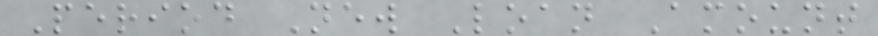Period New Loan Amount
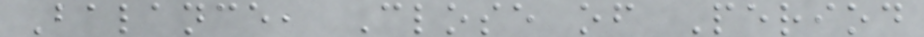Balance, Close of Period
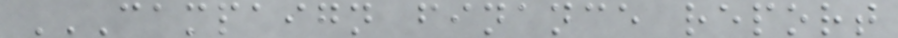CAMPAIGN FINANCE REPORT
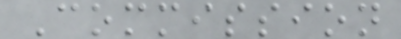Commission
